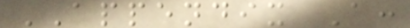APPENDIX A:
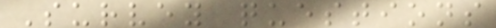Survey questions
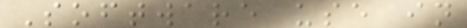Software use in
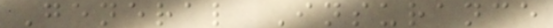General Insurance
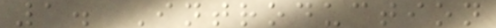1. Introduction
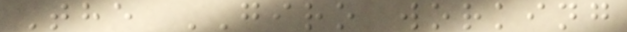The GIRO working
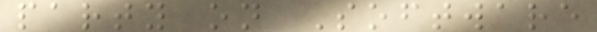party on Software
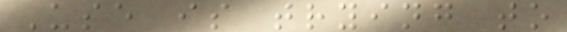Use is trying to
